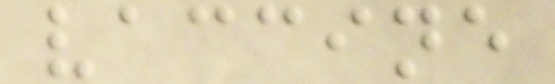vaccine
